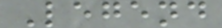Legend
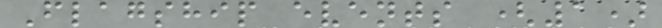Flagship events (1)
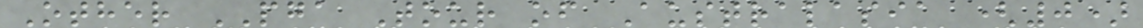Other PGA Tour of Australasia (0)
